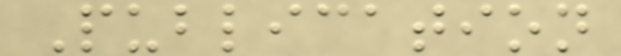Publication
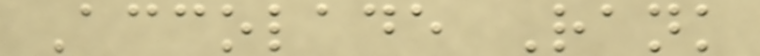Accolade Rank
